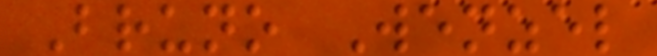Bruno Wenzel
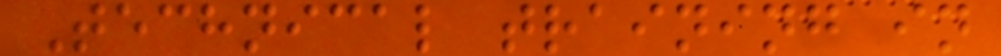Technical training in
